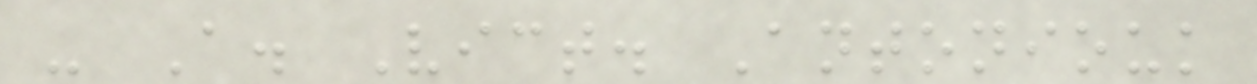- A. Vict. Antoniouk
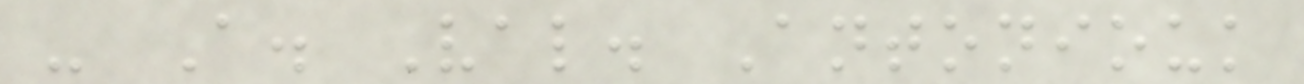- A. Val. Antoniouk
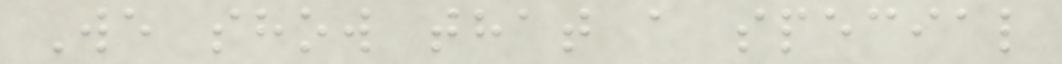We show that a special
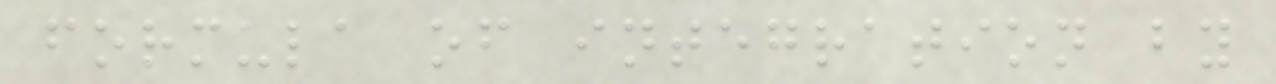formula of integration by
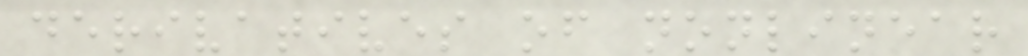derivatives of nonlinear
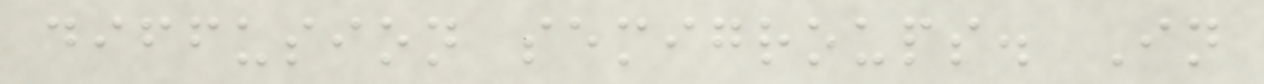diffusion semigroups. In
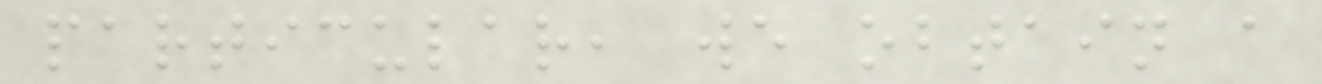particular, we obtain a
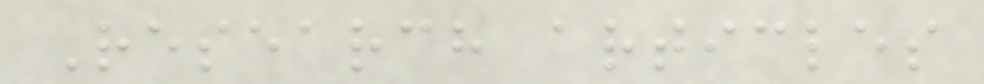Research articles
